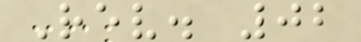Rev. 02
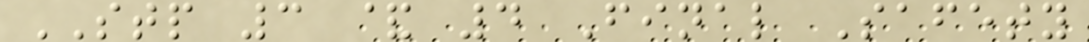STP 3 & 4 Final Safety
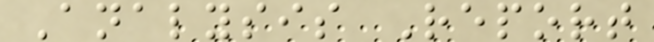Analysis Report
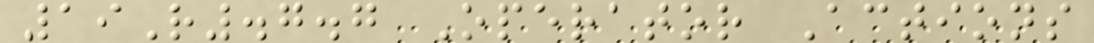19R.7.7 Operator Actions
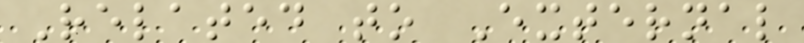Related to External
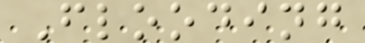Flooding
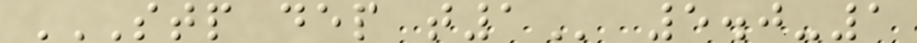STP DEP T1 5.0-1
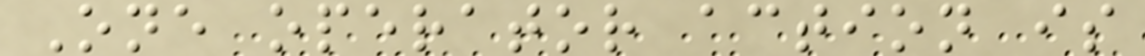One operator action is
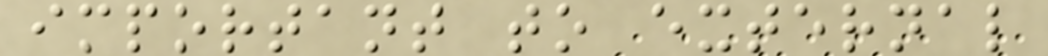important to external
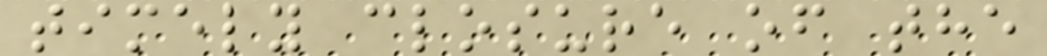timely closure of the
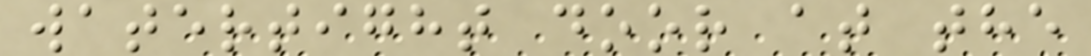watertight door at the
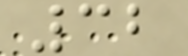32
